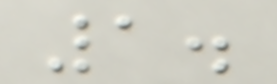1.
